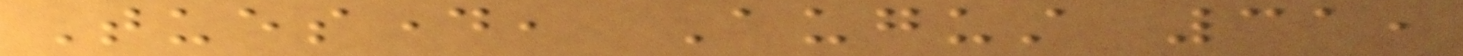Tuesday, August 31,
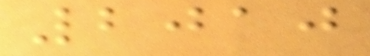2010
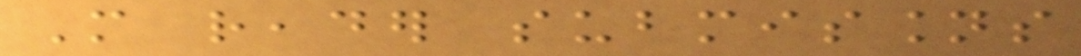More reader submissions
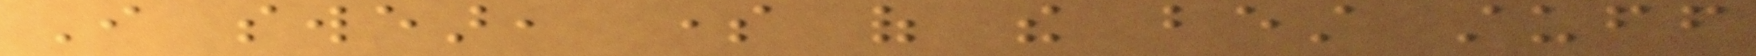I swear, some of the best stuff
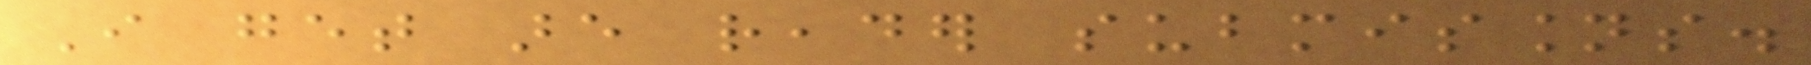I get are reader submissions.
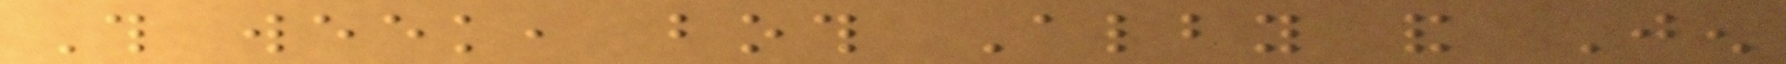This week, both Alby and Jen
